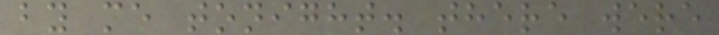by me tonight. there were
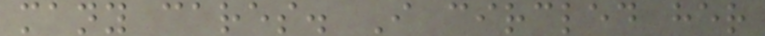many cares. I circled her
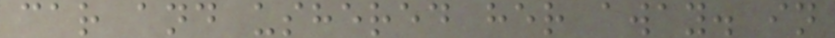car and ushered her away. in
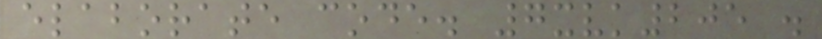elaborate code. 7xvk205 .
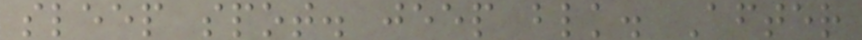sleep spot. jeep blk. After
